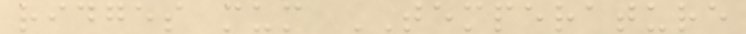ridges mum TEMPERATURE
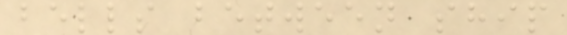bells between ship
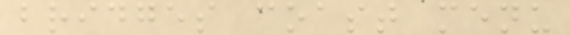bridges coast menu
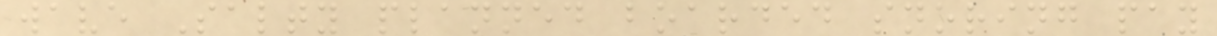wave Salty planned boarded snoring pay
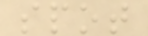spot
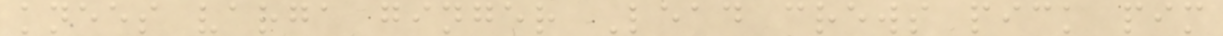knees varga ginger Lead crews pick pim
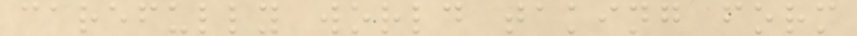carefully world taking form
